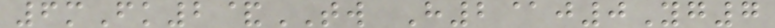6mFk2&TW H2@j0Yg7
